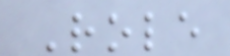Role
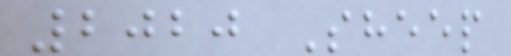2020 Sheep
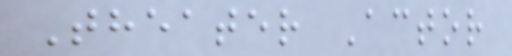Theater Actor
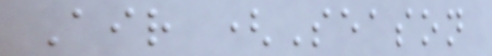Air (Season
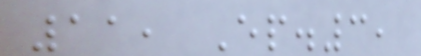11, Ep.3,
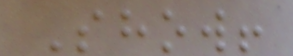Show!
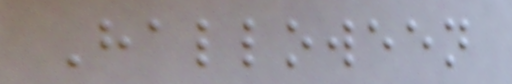Halloween
